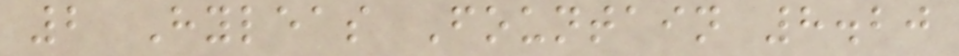2 Hyleas Fountain 8.20
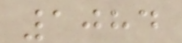1084
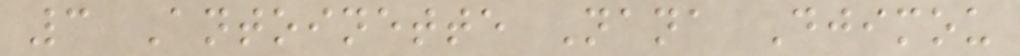3 Antoinette Nana Djimou
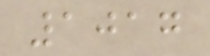1017
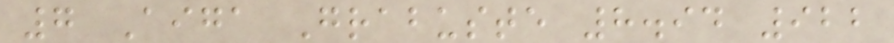7 Aiga Grabuste 8.94 922
